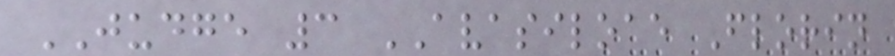JUDGE 3 AVASILOAE Florin
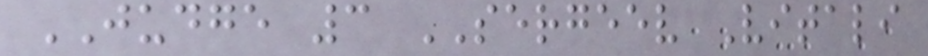JUDGE 3 SERGEEV Vitali
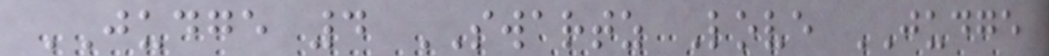JUDGE 4 SWARTZ Love JUDGE
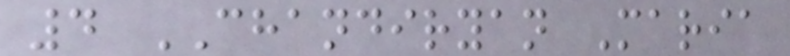4 CHANDIRYAN Maria
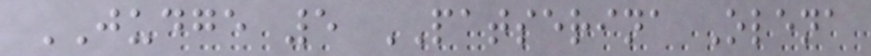JUDGE 5 PATSERINA Olena
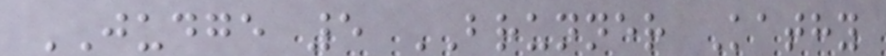JUDGE 5 BRUNNER Kathy
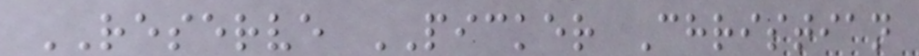RESERVE PICKER Christian
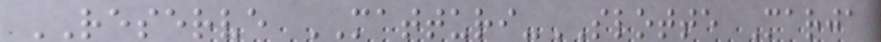RESERVE MATTURI-SLOTTE Marja
